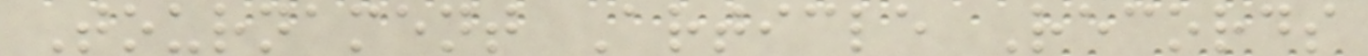Tournament Article Records
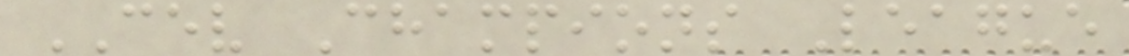CEV Champions League
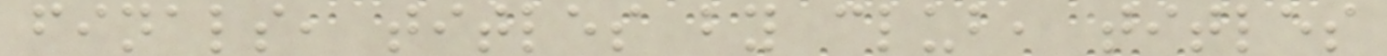finals, titles by club, titles
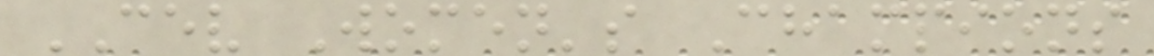CEV Women's Champions
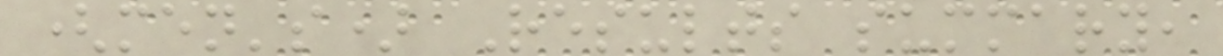(men's) Results summary,
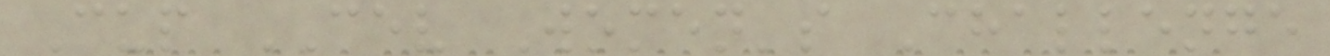Cup CEV Women's Challenge
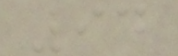94
